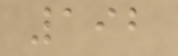192
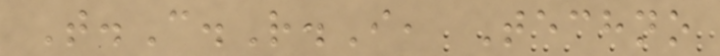T.C.R.I, Techno
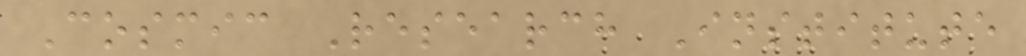Cosmic Research Institute
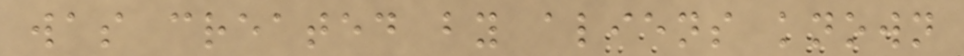was created by aliens known
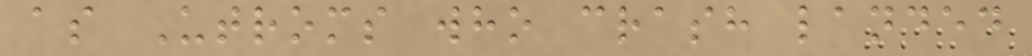as Utroms who crash landed
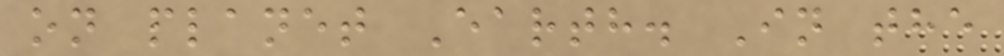on planet Earth. In the
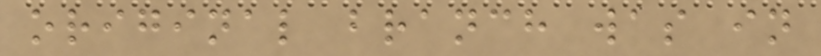original branch was in
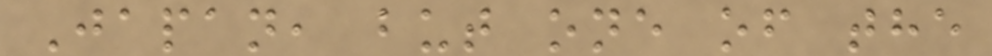Japan, but one of the
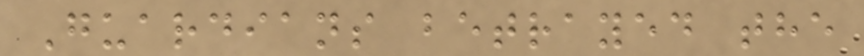Guardians betrayed the
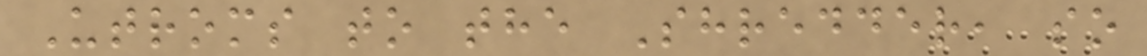Utroms to the Shredder, so
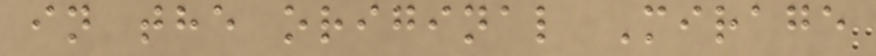in the original Mirage
